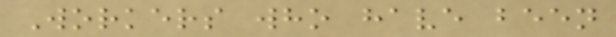Workers who have been
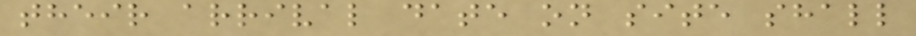their arrival date on site shall
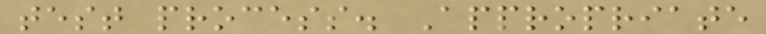test process. Appropriate
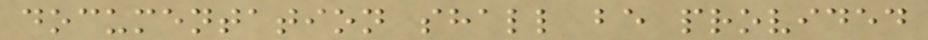documentation shall be provided
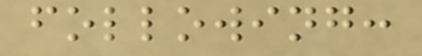following:
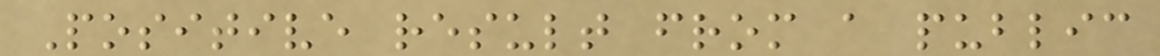Positive result from a public
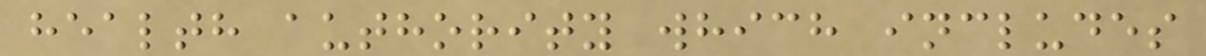health authority which includes
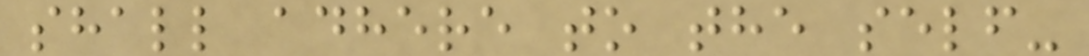shall adhere to the self-
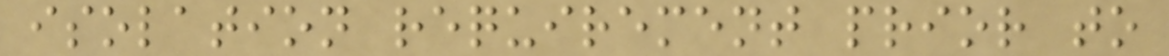isolation requirement prior to
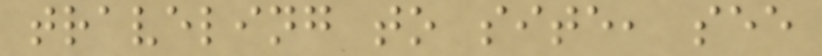traveling to site, see
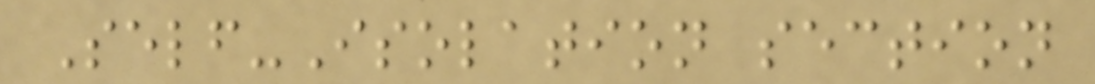Self-Isolation section
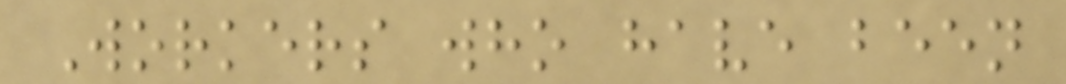Workers who have been
